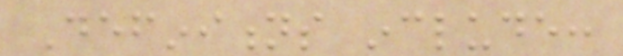Definitions include:
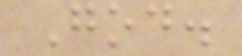God.
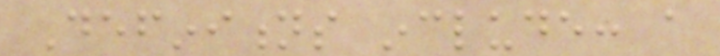Definitions include: a
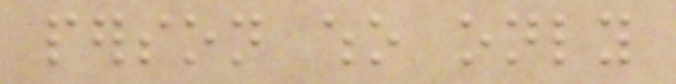person who only
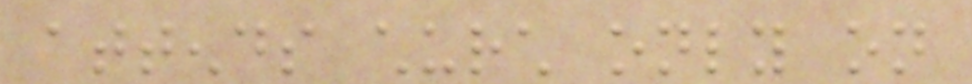attends church only on
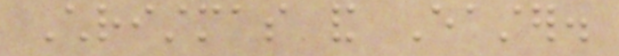Christmas and Easter.
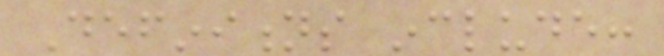Definitions include:
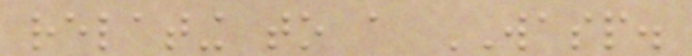relating to a WASP.
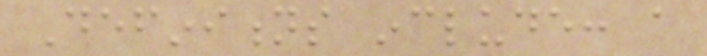Definitions include: a
